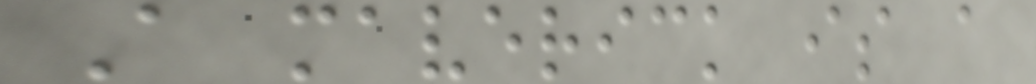A maverick is a
